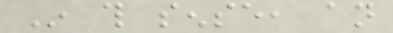In this sense, an
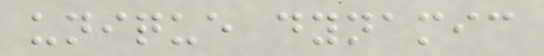unique dynamic
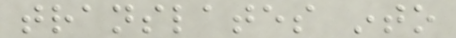translates into
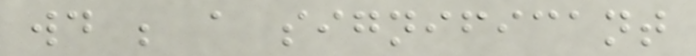would be a significant
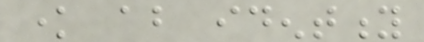know about identity
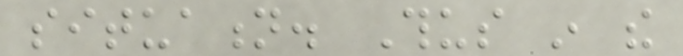situation. Thus in the
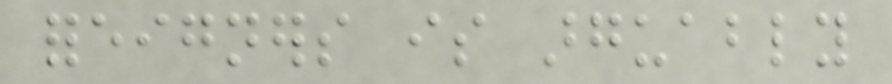foreigners is arguably
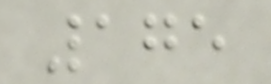175
